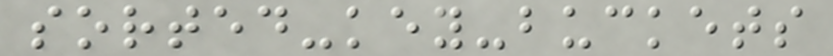sorted-key-buckets
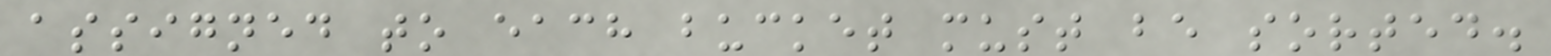assigned to each bucket must be sorted.
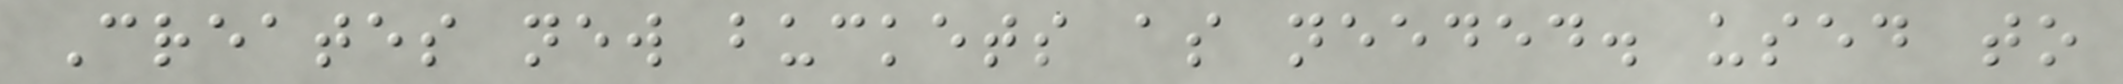Creates new buckets as needed. used to
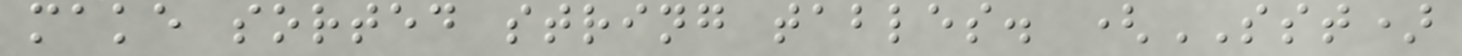make sorted string tables. (SST)
